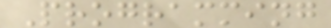Programming
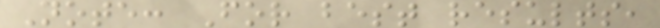Note: For best results,
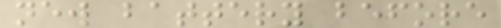new battery before
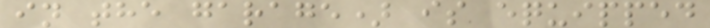in the garage) is equipped
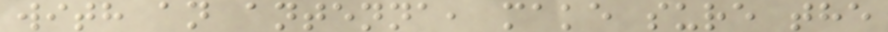with an antenna, make sure the
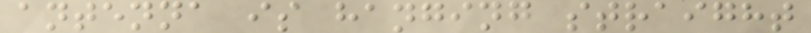antenna is hanging straight
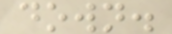down.
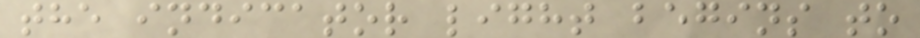the indicator light begins to
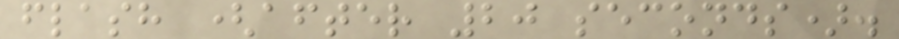flash (after 20 seconds).
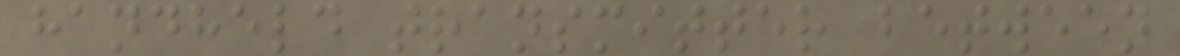handheld transmitter between
